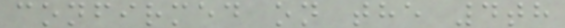confirmed on the 4th
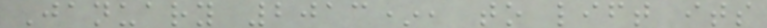January 2013*, to lift its
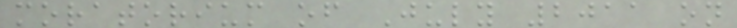moratorium of July 2011 on
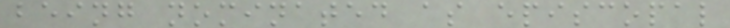being nominated as episcopal
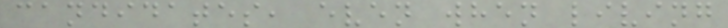candidates, even when living
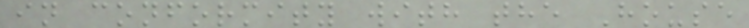in conformity with the House
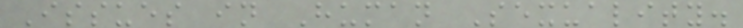Issues in Human Sexuality.
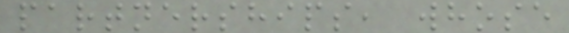partnerships, whose
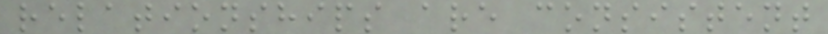relationships are consistent
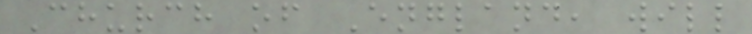Church of England, will
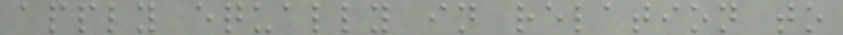apply equally in relation to
